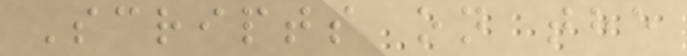Scripts on the
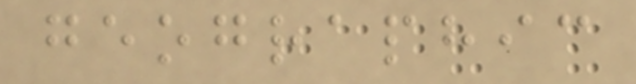geographic
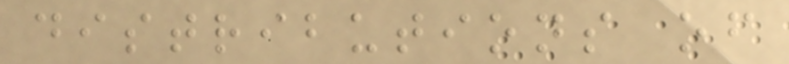distributions of
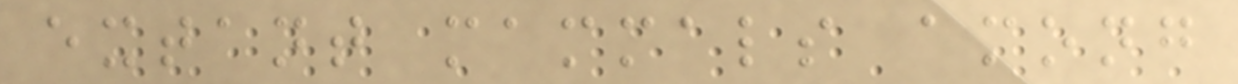extant mammals among
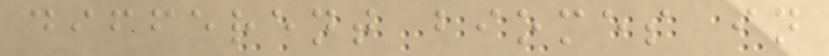different biomes in
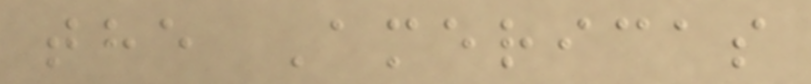the Americas
